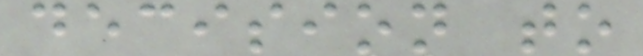decision to
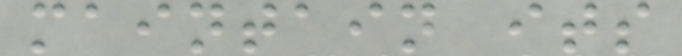maintain its
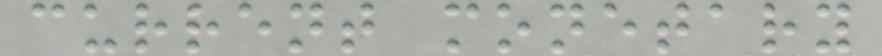current monetary
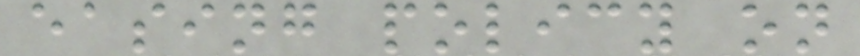easing policy on
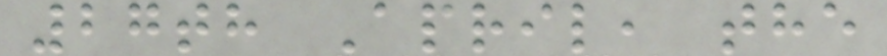27th April, the
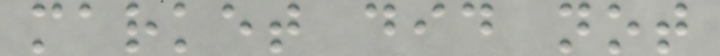market did not
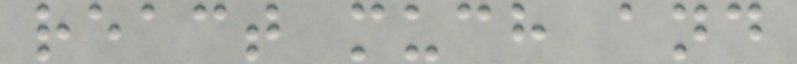react much and
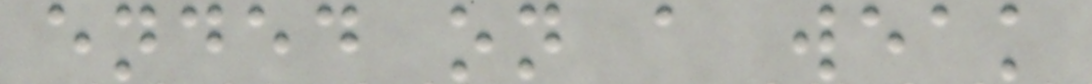ended on a weak
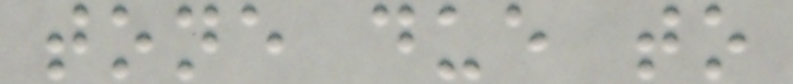tone due to
